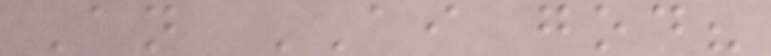An AI god?
